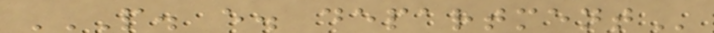P. E. DEPARTMENT
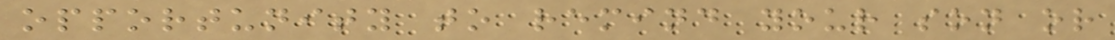opportunity to remind your son or
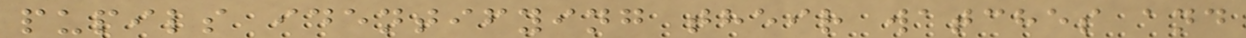pupils identifying their watches and
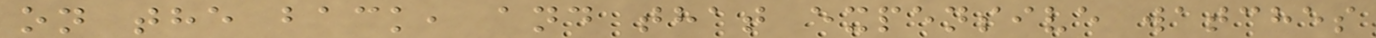on the back, and that expensive watches
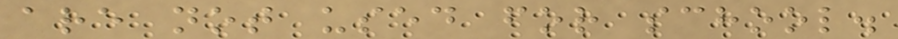are not used for school.
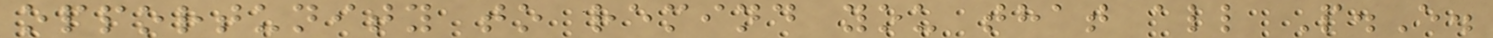opportunity to remind you that all P.E.
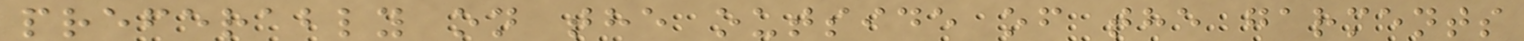preferably on the outside of the garments
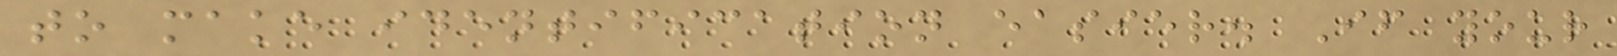to make identification easier. If your
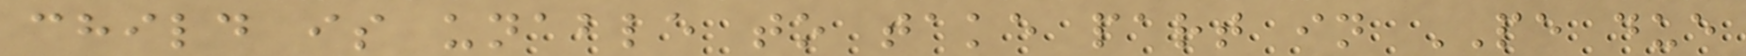child is unable to take part in PE due
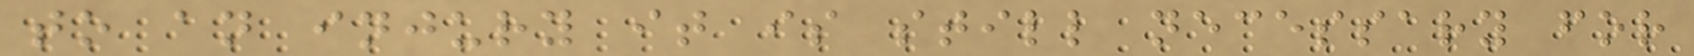to an injury it is still necessary for
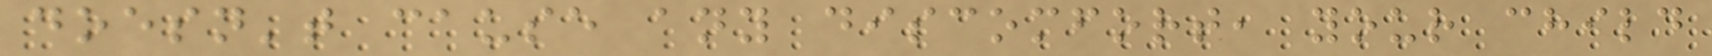doesn't cause any discomfort, your child
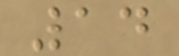14
